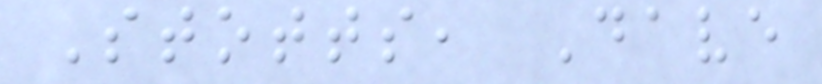Stotts, Dave
